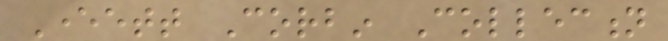Everett Corbin Collection
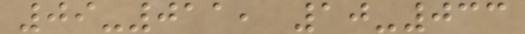09-011, 10-033
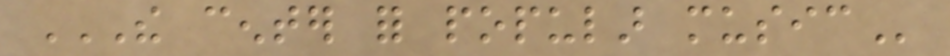THE CENTER FOR POPULAR MUSIC
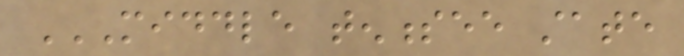MIDDLE TENNESSEE STATE
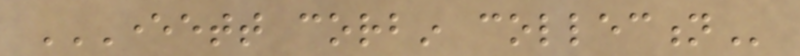EVERETT CORBIN COLLECTION
